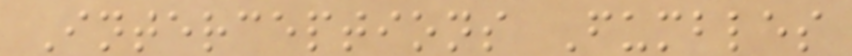Interceptions Fumbles
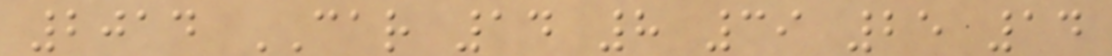2014 CAR 14 8 39 25 14
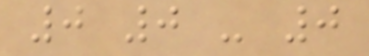0 0 - 0
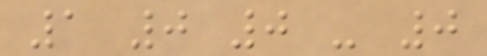1 0 0 - 0
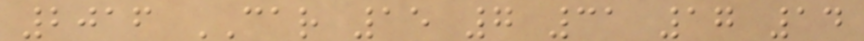2016 CAR 15 7 31 17 14
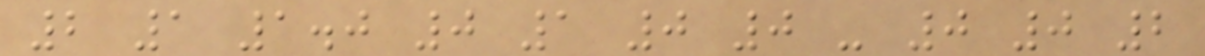2 1 1.0 0 1 0 0 - 0 0 2
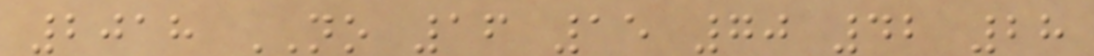2018 NO 16 15 70 42 28
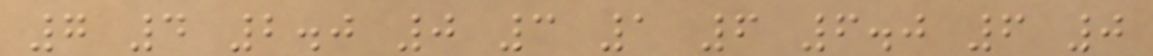7 4 2.0 0 3 1 6 6.0 6 0
